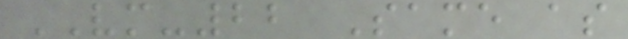VM-22 Same as
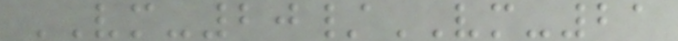VM-20/VM-21
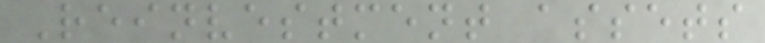Reinvestment assets
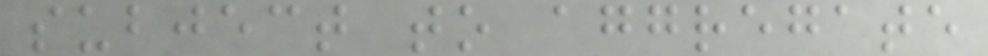subject to aggregate
